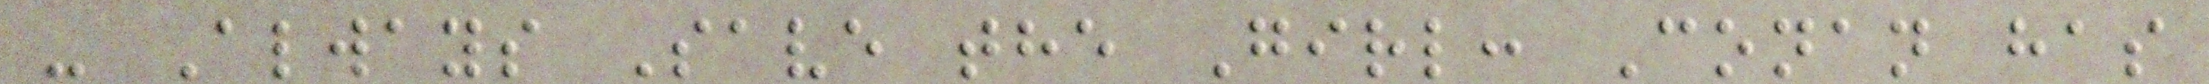- Always Save the Girl: Conan has
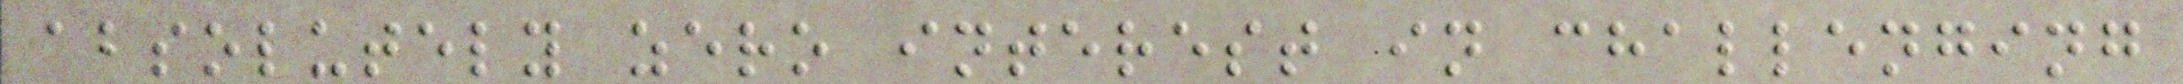absolutely zero interest in challenging
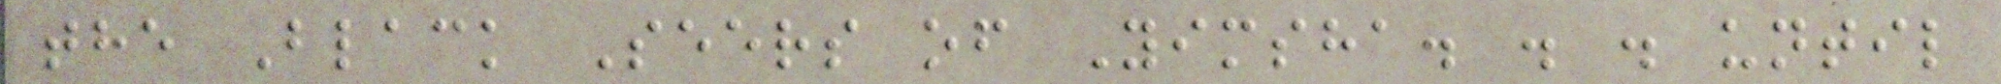the Black Seers of Yimsha. . . until
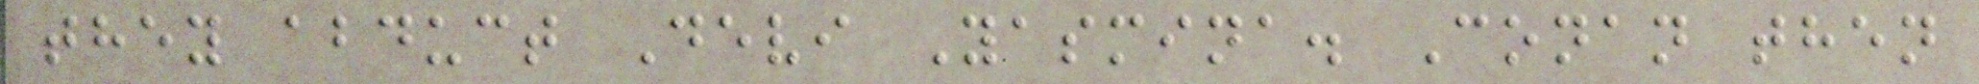they abduct Devi Yasmina. Conan then
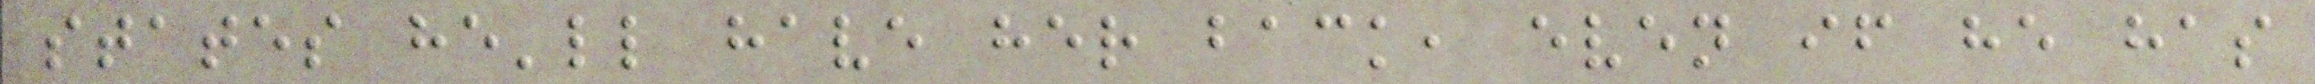states he'll have her back, even if he has
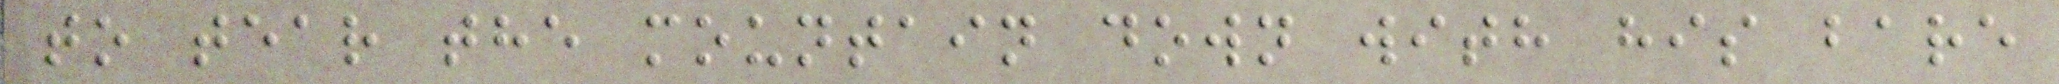to tear the mountain down with his bare
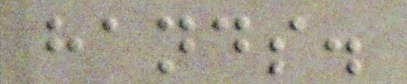hands.
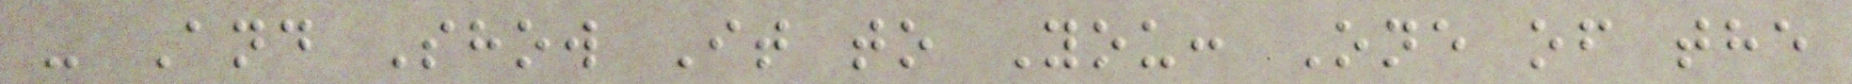- And Show It to You: One of the
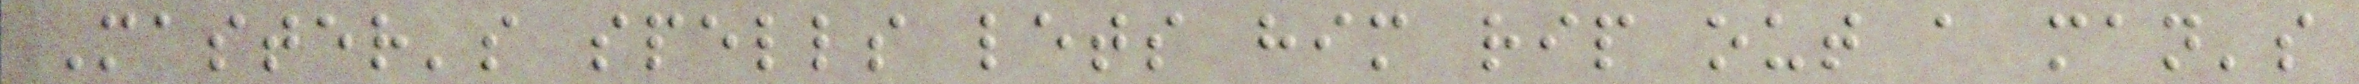Master's spells lets him rip out a man's
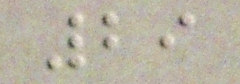29
